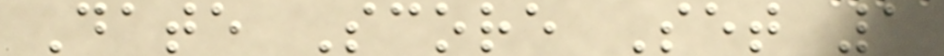Date Score Set 1
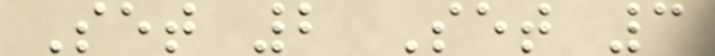Set 2 Set 3
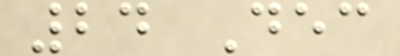24 Dec
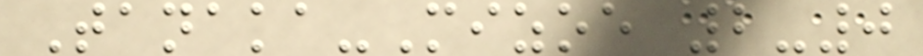Tanaka-Mizoe 2-0
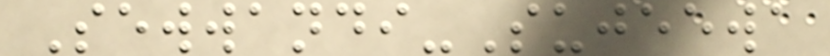Sewwandi-Sujeewa
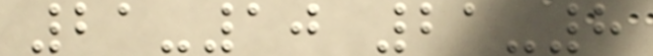21-10 21-8
